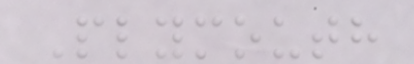Plymouth
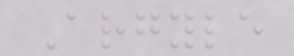Argyle
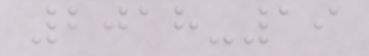2018-19
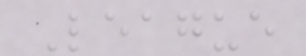League
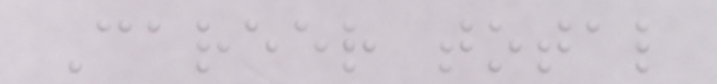Career total
